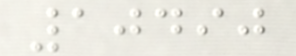10490
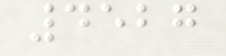4527
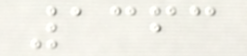1363
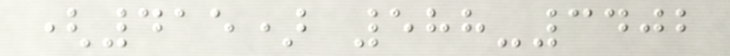(415) 588-3402
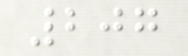207
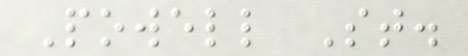Powell St.
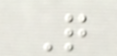Q
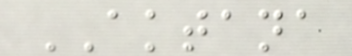AKTANA
